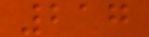217
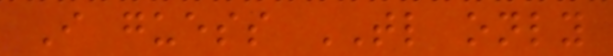I guess TL only
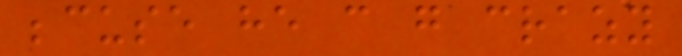becuse he can go crazy
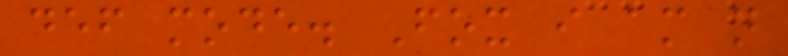def mode. Fox i am not
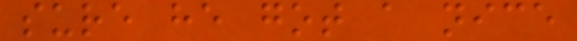sure he got a nice
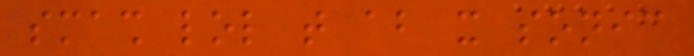smash lol that about it sonic
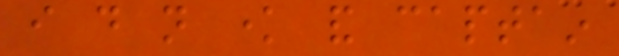i do not know and captain
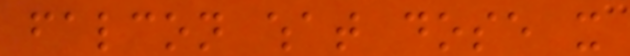falcon what dose it
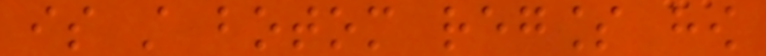is still botom regless how
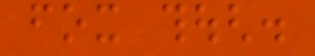fox though.
